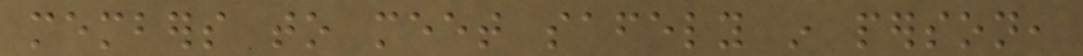members to meet safely in person,
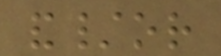and/or
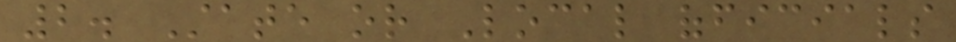2. State or Local officials
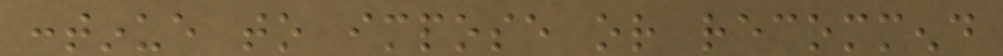continue to impose or recommend
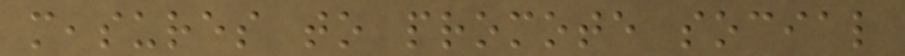measures to promote social
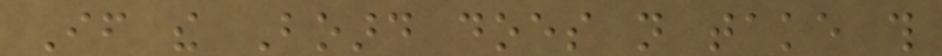If the Board does not take this
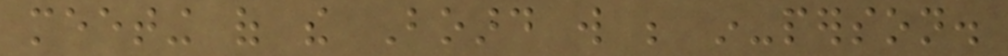meeting of the Board will be in-person.
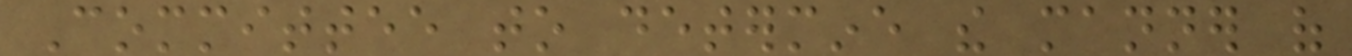Committee to determine the manner of
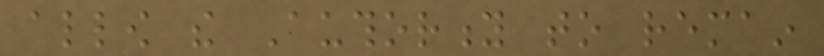allow the Authority to remain
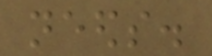needs.
